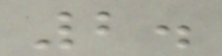2.
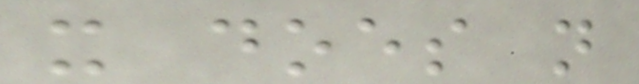it does not
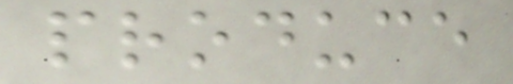produce
